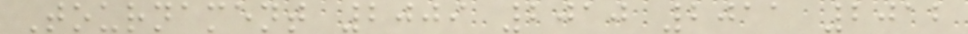Tournament 2009 2010 2011 2012
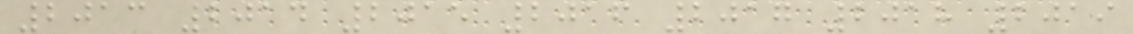2013 2014 2015 2016 2017 2018 2019
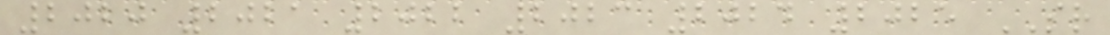2020 2021 2022 2023 2024 2025 SR
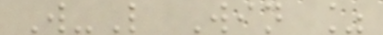W-L Win %
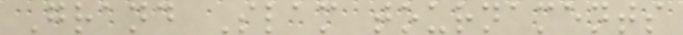Grand Slam tournaments
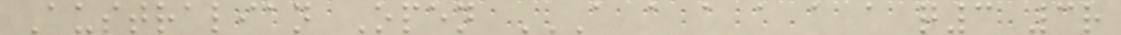Australian Open A A A A A A Q3 3R
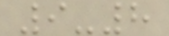9-8
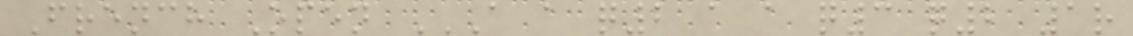French Open A A Q2 A A Q3 Q2 1R
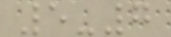5-7
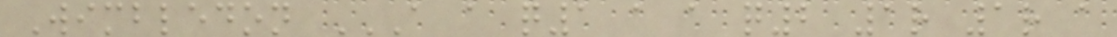Wimbledon A A Q1 A A Q2 1R 1R A
